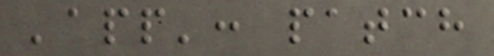'app': patch
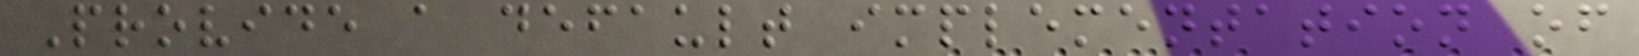Provide a default implementation of
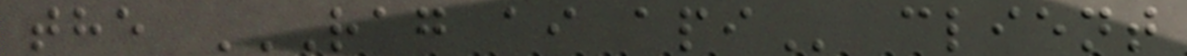the RAG AI API client
